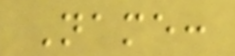Name:
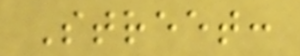Street:
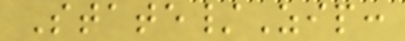State/Zip:
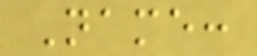Name:
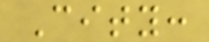City:
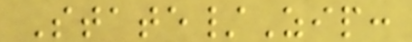State/Zip:
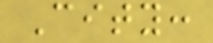City:
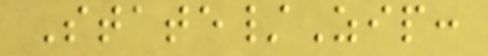State/Zip:
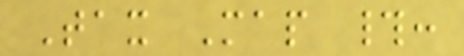Tax Map #:
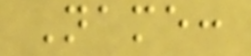Name:
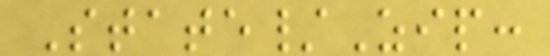State/Zip:
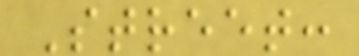Street:
